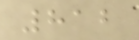812
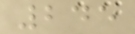245
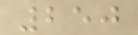250
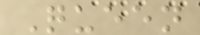Queen
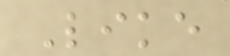Like
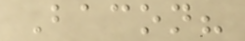Bacon?
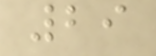29
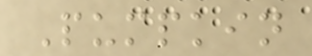Pumpkin
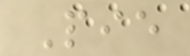Pie
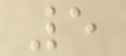5
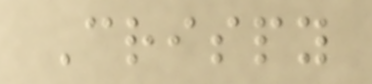Crispy
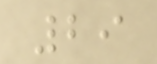29
